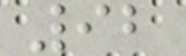92
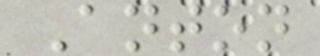Anton
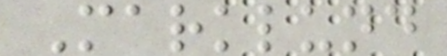Marklund
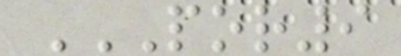POR9
